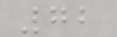72
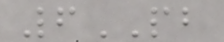6PB
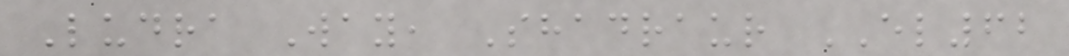Ludra Way, Shadraur EL62
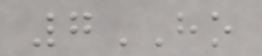7HO
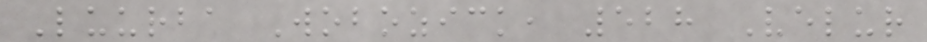Luurba Wobozick, 528 Velur
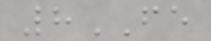8FE
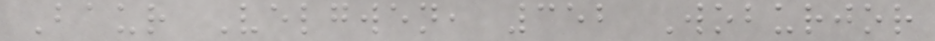Baur Velgwen, 352 Woburjor
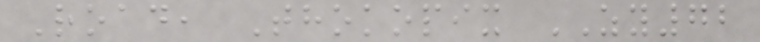Road, Thokopix ZY72
